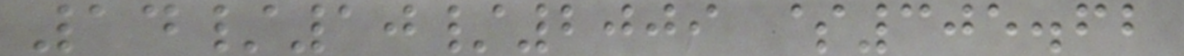14/10/2009 $305.62
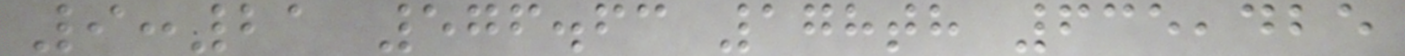9:21 576.63 178th 635,425
